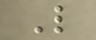L
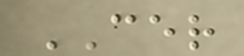CER
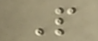P
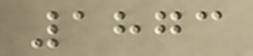1873
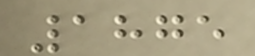1875
